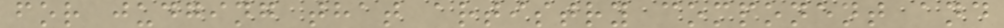for judging that artistry component and
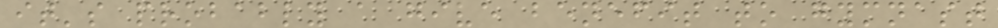it's probably a give benefit to gymnast
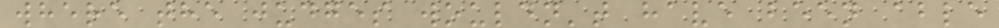where the judges wouldn't have been able
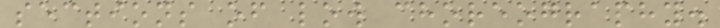sections of low choreography.
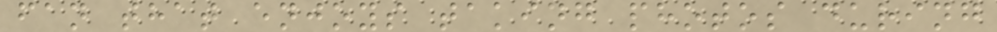fan that enjoys taking photos during
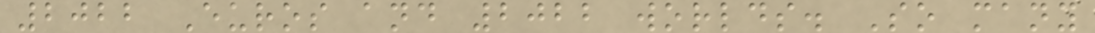2022 Euros and 2022 worlds. So many
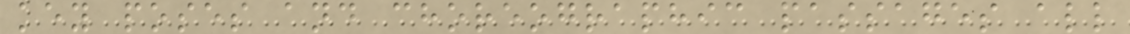key poses and choreographic passages all
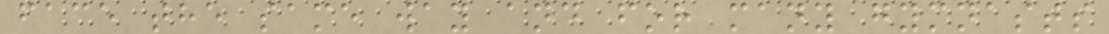face the same way and for many gymnasts
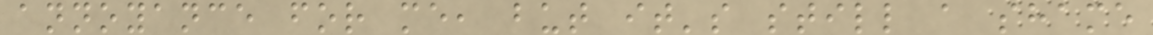annoyance for me, but it's still a shame
